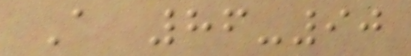A 86-90
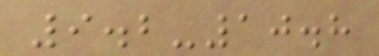9.2-10.8
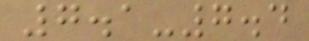7.1-7.4
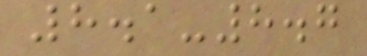8.1-8.7
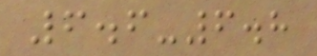6.6-6.8
